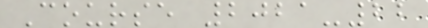Course 2021-22
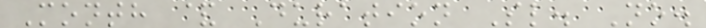Month & Duration Sl. No.
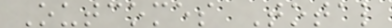Outcomes Total
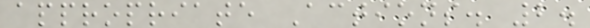appropriate Actions. 2.
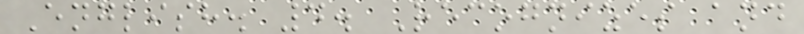English. 4. Recognizes and
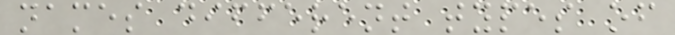names different types of
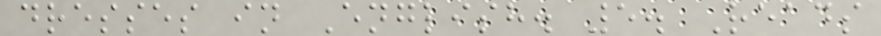dresses in English. 5. Reads
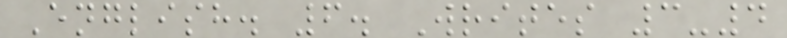English. 6. Writes 3-4
